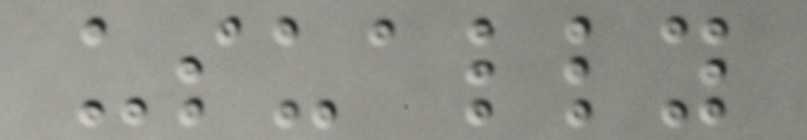usually
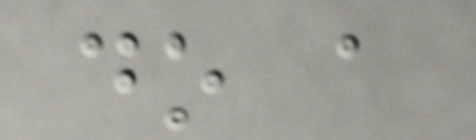do a
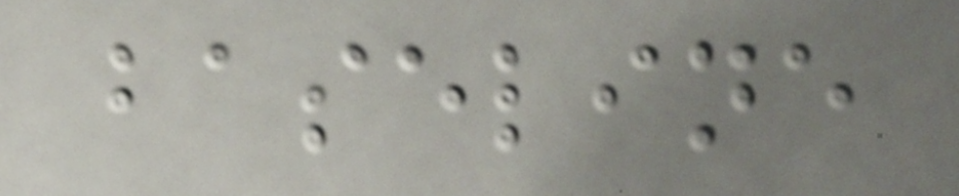baseline
